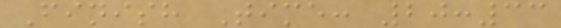Finish Time: 20:33
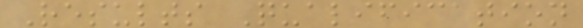Results Qualification
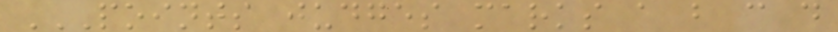POINTS JUDGES MARKS A B C D
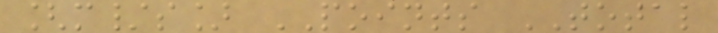[m/s] POINTS TOTAL
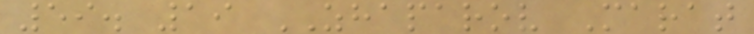59. 19 ZHAPAROV Marat
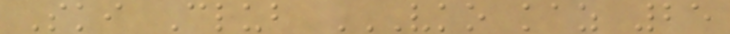Ski Club VKO KAZ 25
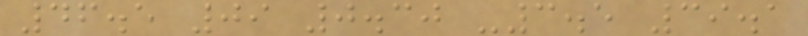46.5 09 0.30 -3.5 39.1
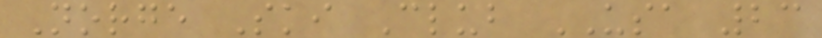Norge Ski Club USA 23
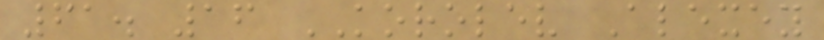61. 16 KOROLEV Alexey
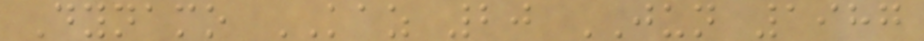Dynamo KAZ 20 JUN 1987
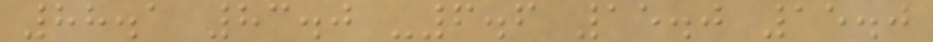88.1 83.0 -6.6 15.0 15.0
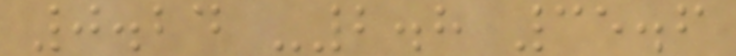0.24 -2.8 35.6
